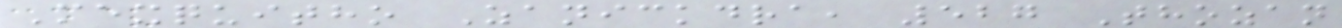Mexquitho Zanickdra, 527 Thozan
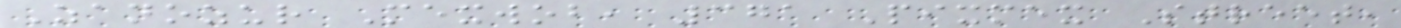Zanozur Mexwob, 371 Pixmex Street,
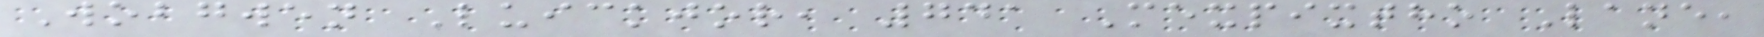Wobgwen Luickjor, 741 Mexpixtho Lane,
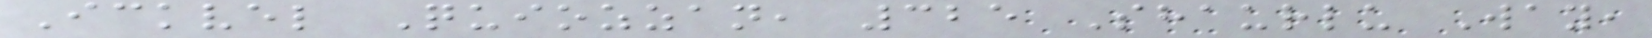Ickvel Quiozzan, 325 Shaurlu Way,
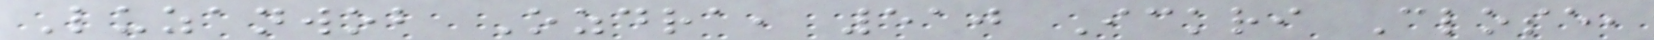Luzanwob Ozdra, 510 Ickri Close,
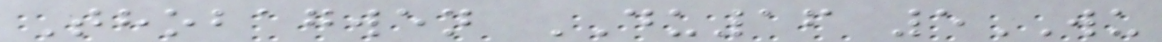Thobagwen DU16 5WU
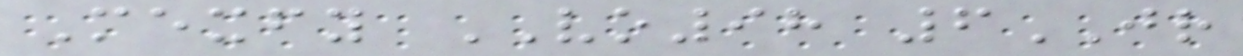Mexfy VO98 6JR
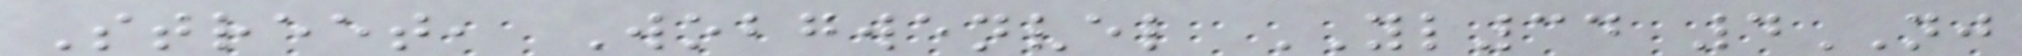Street, Wobgwenvel YL34 4NJ
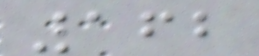162
